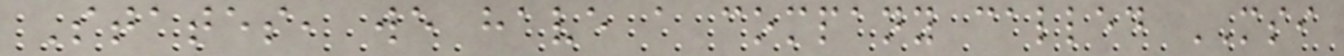States, we have a company called MSI
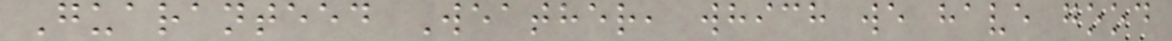Guaranteed Weather, which we have good
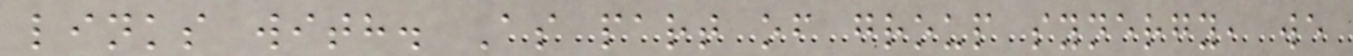links with. As part of group synergy, we
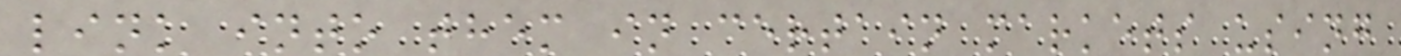link into them in certain markets using
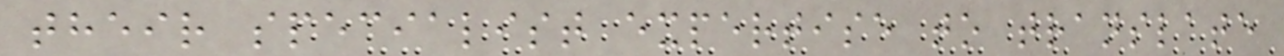their specialist expertise to translate
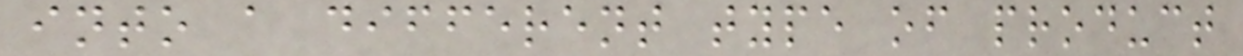into a different type of product
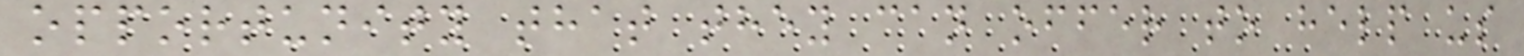opportunity that they can offer to help us
